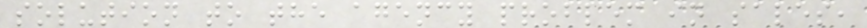solution to the agency problem in sales,
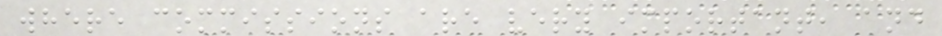where commissions are very important, and
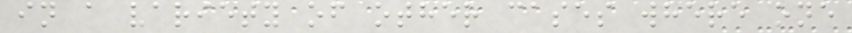in a variety of other cases where one
